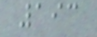193
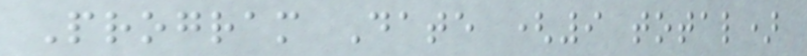Program Date (9 total)
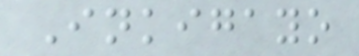Inkigayo
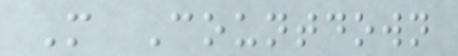M Countdown
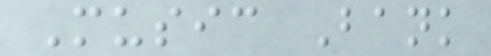Music Bank
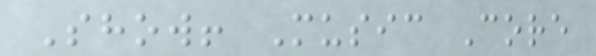Show! Music Core
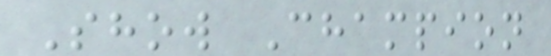Show Champion
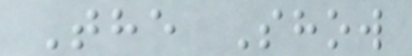The Show
